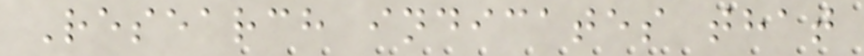Research indicates that
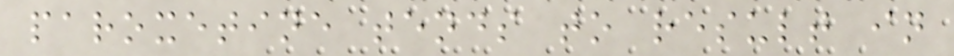paroxetine tends to result in
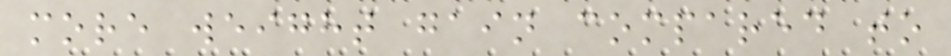more weight gain compared to
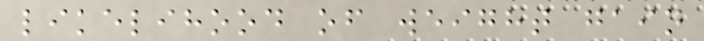likelihood of weight gain
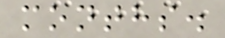months.
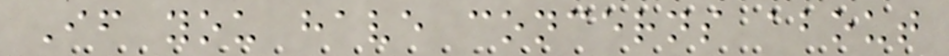If you have concerns about
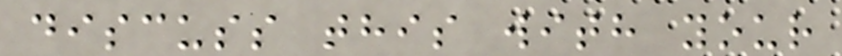discuss this with your
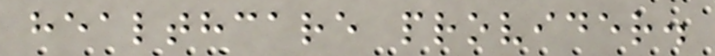healthcare provider.
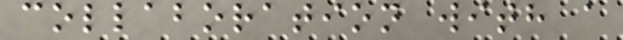collaboration with a
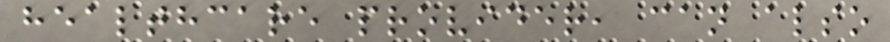healthcare provider, can also
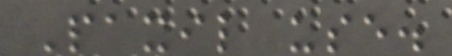Paxil use.
